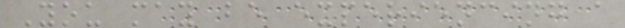You may be experiencing a
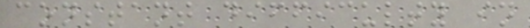constant difficulty in
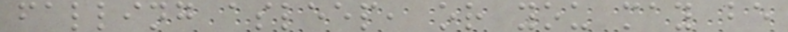falling asleep, or you may be
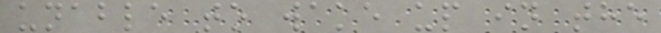unable to wake up in the
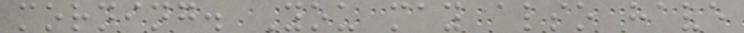morning. You may also have
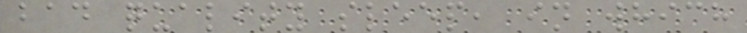bad quality sleep, in which
